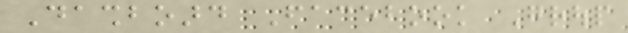Dashboard Facebook Group
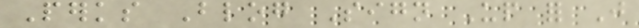Perks Blog Sign Up for Just
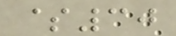$30
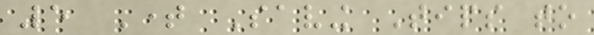5 Time Saving Tips to
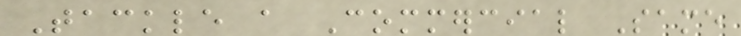Tackle a Commercial Same
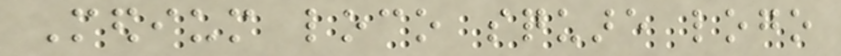Medium loco square logo
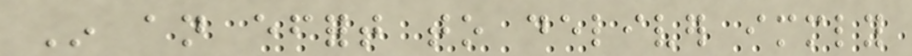In an effort to deliver immediately
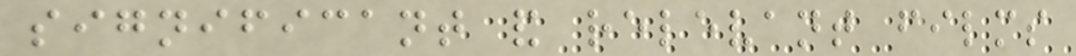significant and relevant films
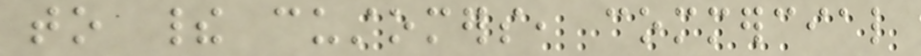to their customers, commercial
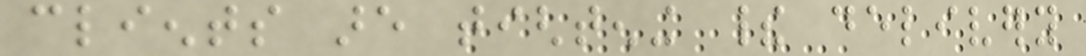clients are tightening their delivery
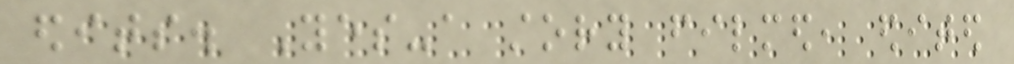edits. Yes-a story filmed, edited
